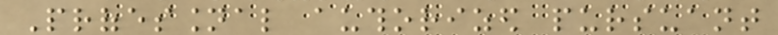Professional authorized pursuant
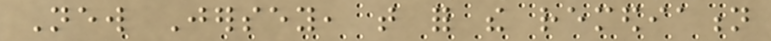New Jersey, that for the remediation
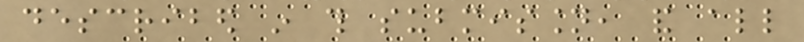described in this submission, and all
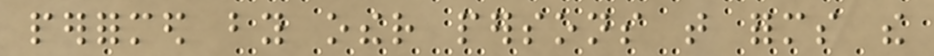performed by other persons that forms the
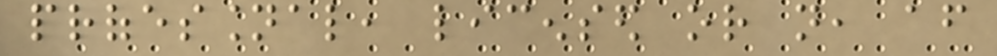professional, licensed or not, after
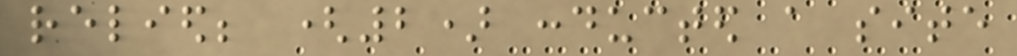relied; (2) conducted a site
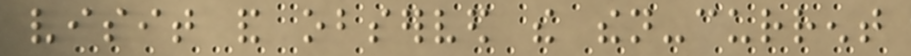visit and observed the then-current
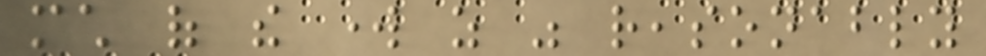much of the work as was reasonably
